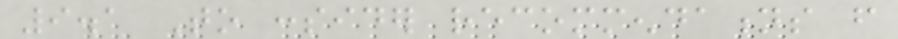9.1 To consider recommendations from
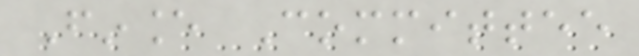Finance Committee
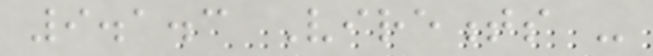9.1.3 Virements -
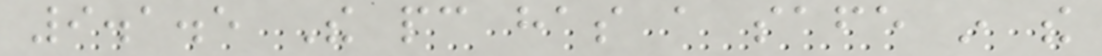9.1.5 The pc has a safe in the
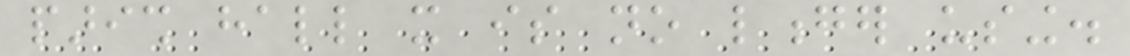parish hall it is no longer using.
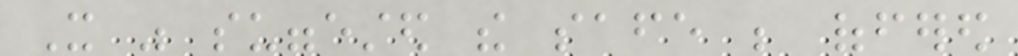It was suggested the safe be offered
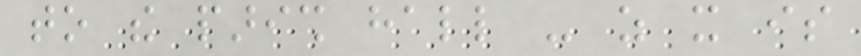to the parish hall - as it is
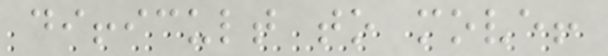difficult to move!
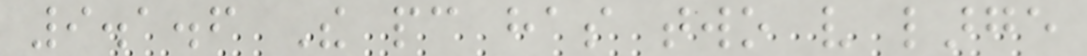9.1.6 The pc has two very large
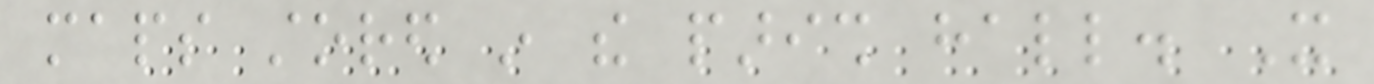maps stored in the parish hall. It
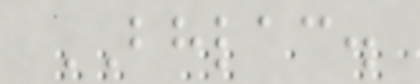BHLAC.
